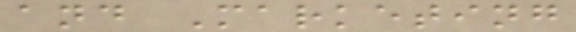and Marketing
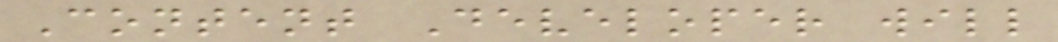Content Developer will
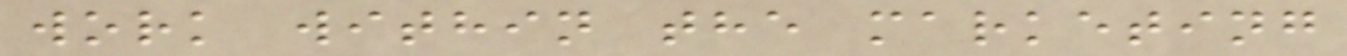work within the marketing
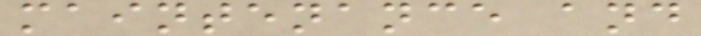maintenance and
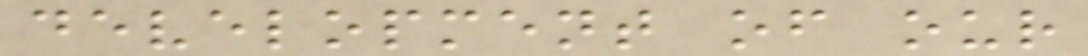development of our
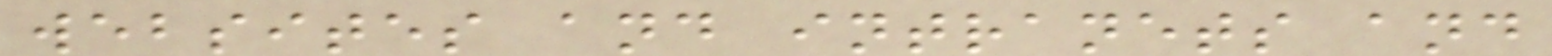websites and intranets and
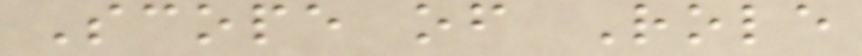Scope of Role
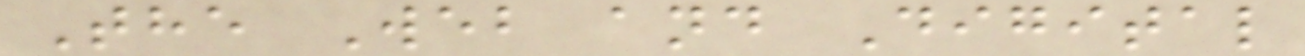The Web and Digital
